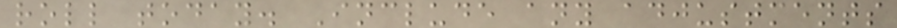roll today. Include any adjustments
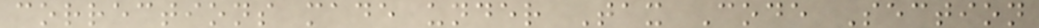corrections made under Tax Code Section
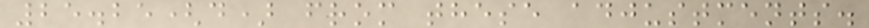25.25(d) from these adjustments.
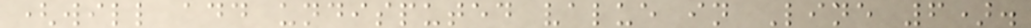(will add undisputed value in Line 6).
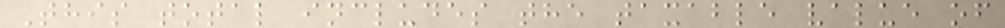This total includes the taxable value of
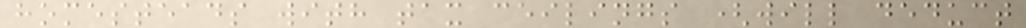homesteads with tax ceilings (will deduct
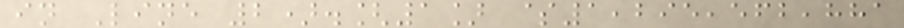in Line 2).[1] $1,295,562,881
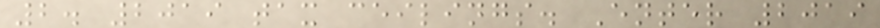2. 2019 tax ceilings. Enter 2019
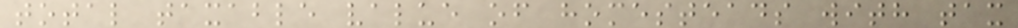total taxable value of homesteads with tax
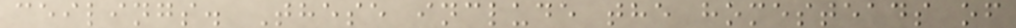ceilings. These include the homesteads of
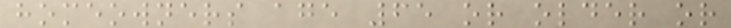homeowners age 65 or older or
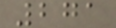271
